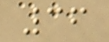36
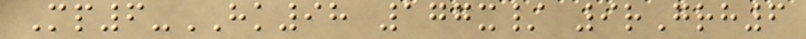Mp6-HK98 177x/ 9rGrh6
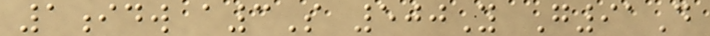1idw a3S 500Y G91D
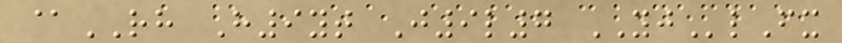@RH H9yt J9l7 YJlFx
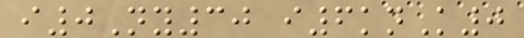i0Ny30 i6knK0
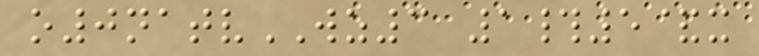o0natvWZ3 1#5&x
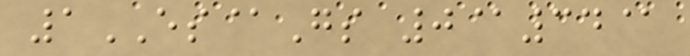1ES@Gs 0@34@
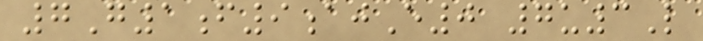7G1f9ajE0 7u3L
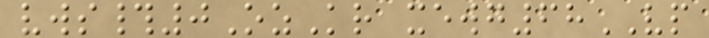vws#0OzKr xewg68VP
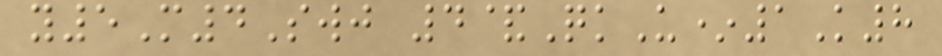y5M4Swj 4&QkU*1K8
